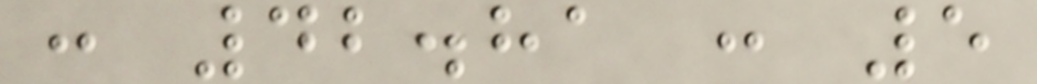: 42.81 : 5
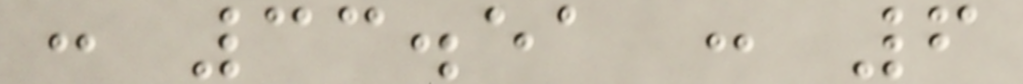: 33.51 : 6
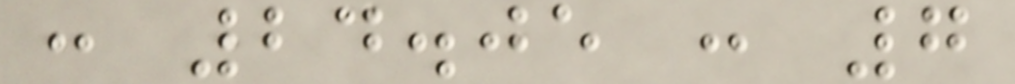: 24.05 : 7
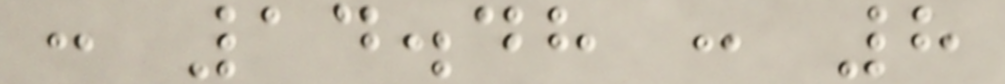: 14.48 : 8
